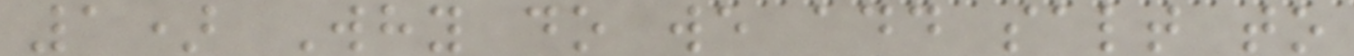1) Why do we add salt to
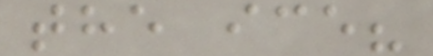the ice?
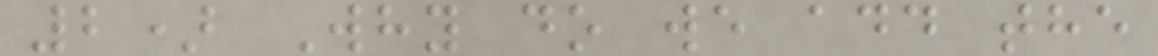2) Why do we add the
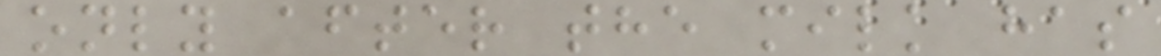only after the milk has
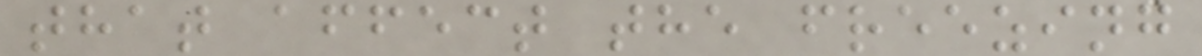that affect the freezing
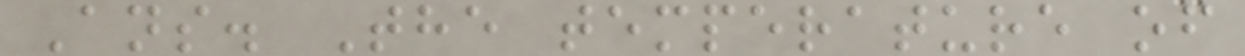Ans. The temperature of
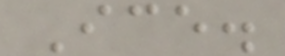Ice.
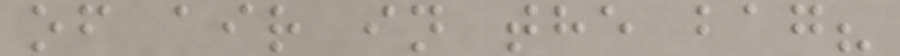of air in the bag?
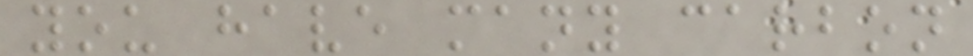you have many carbon
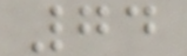74
